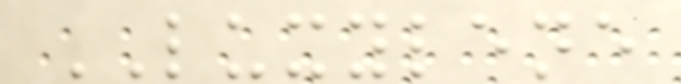LUXYLENE
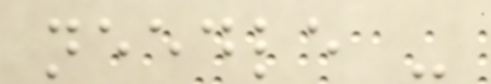needle -
